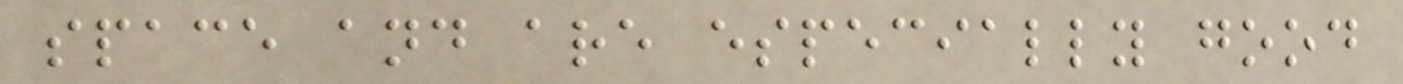space and are especially good
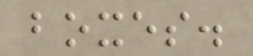boxes.
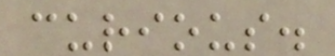curious.
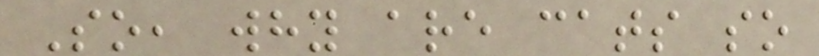So, why are cats so
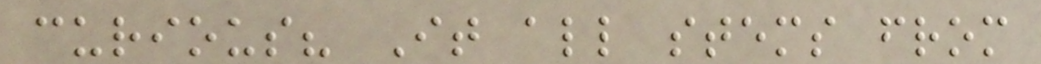curious? It all stems from
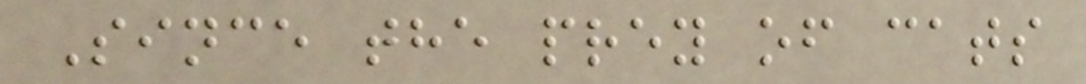Since the prey of cats
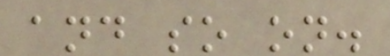and so on.
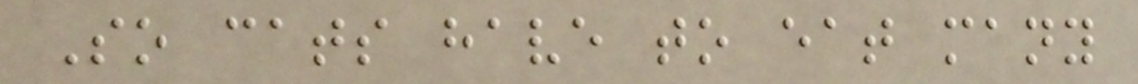So cats have to eat many
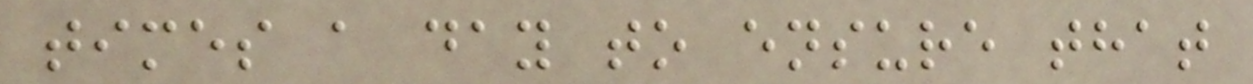times a day to ensure that
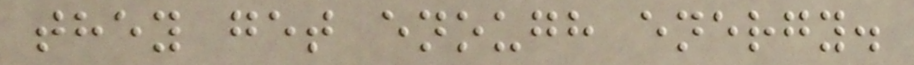they get enough energy.
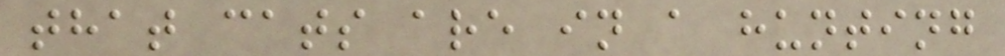that cats are in a hunting
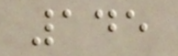145
